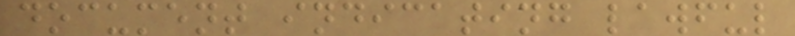document indicating lawful
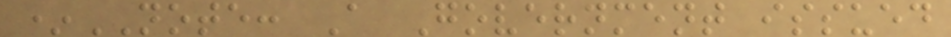*NOTE: A Government issued
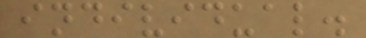individual.
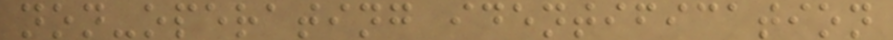non-operating identification
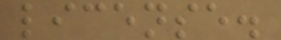license.
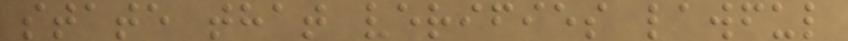state that verifies lawful
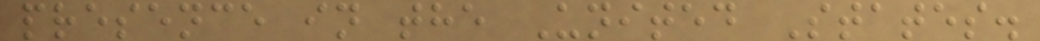presence in the United States.
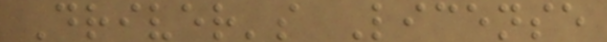Driver's License
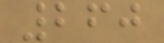260
